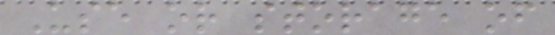Use or storage of
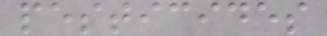pesticides
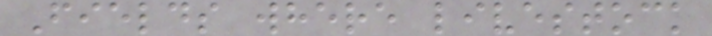Fields where livestock
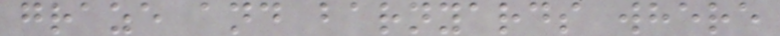graze and barnyards where
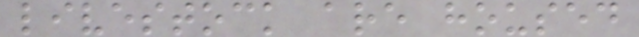livestock are housed
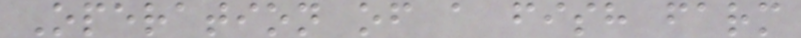Operation of a fish farm
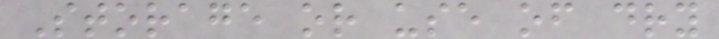Storage or use of dry
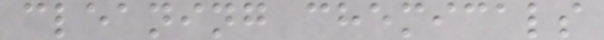cleaning chemicals
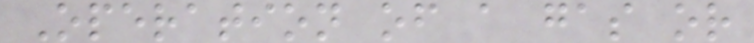Operation of a gas or
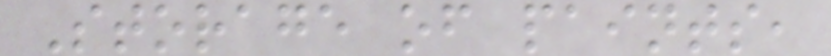Storage of paints,
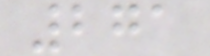271
